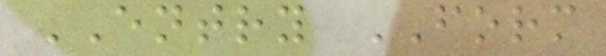ENTRY FORM
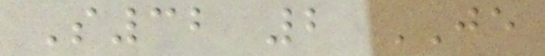S32 2 JE
